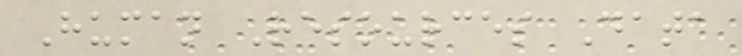Human Resources Data
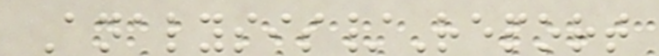Analysis/Report
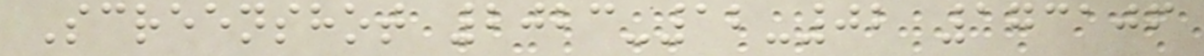Screenshot 2023-12-02 173106
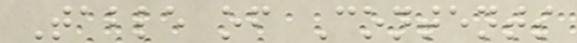Table of Contents
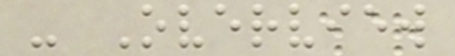- Overview
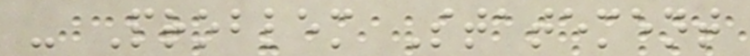- Problem Statement
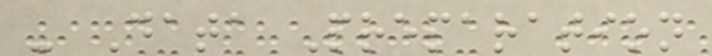- Data Preparation
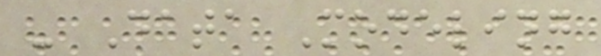- Data Modeling
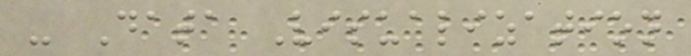- Data Visualization
